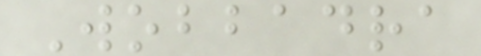Wobbadra
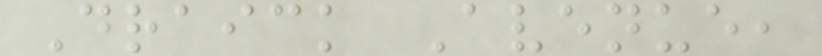Draick Avenue,
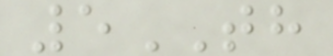5TH
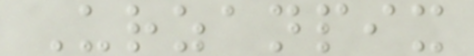Urzanpix
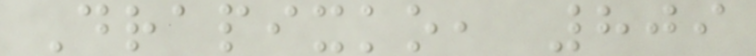Drapixko, 809
